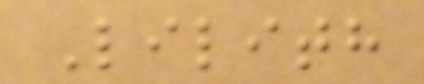Lilith
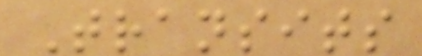Transits
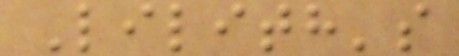Lilith's
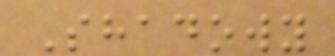Shadowy
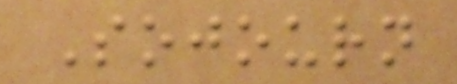Sojourn
